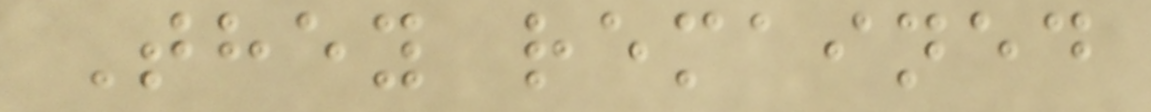They remained
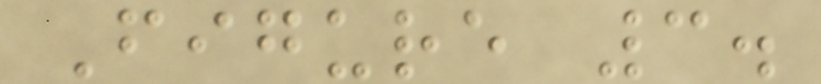Figure 3.
